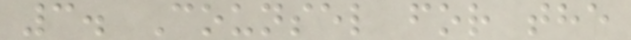3. Counsel for the
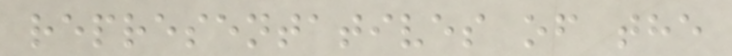representatives of the
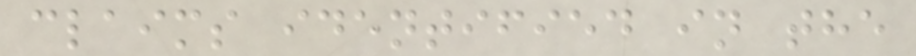claims identified in the
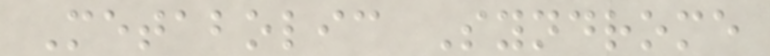Metabolic Syndrome
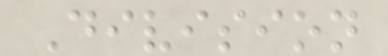Division
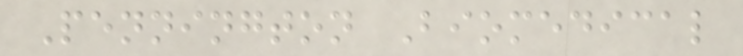Pennington Biomedical
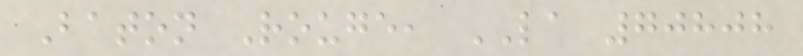Baton Rouge, LA 70808
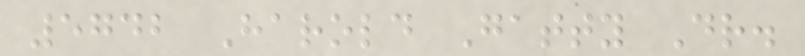5742 Harold Gatty Dr.
